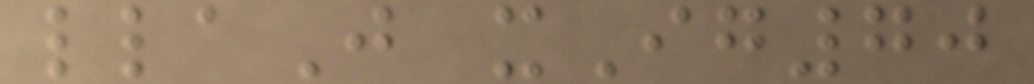llaJ xIg70
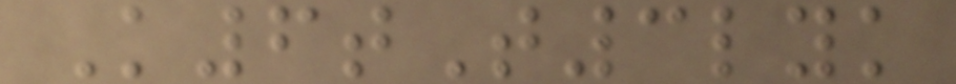K6tT3lyk
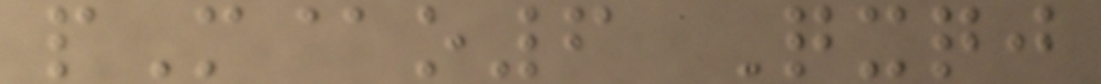pM@o6 Qxqj
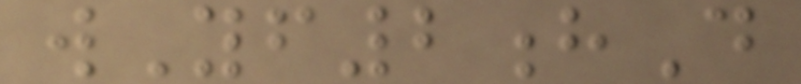wYf2hD
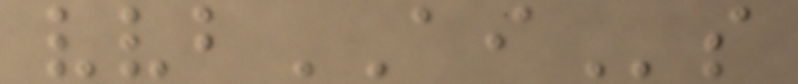vvbAIs
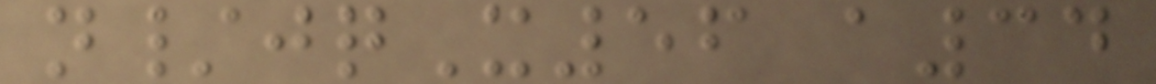n/jqX56 a34
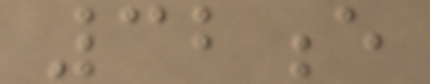32e
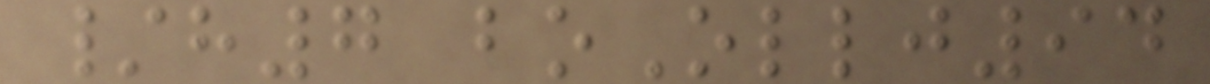/h7 boOllj94
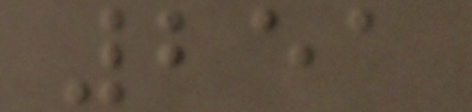251
